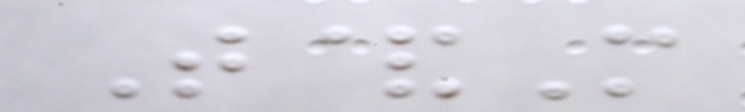T&M
